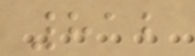812
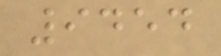9454
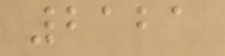2121
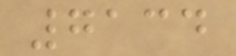7134
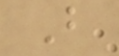B
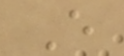E
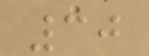30
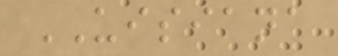UISIANA
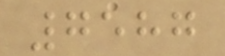7587
